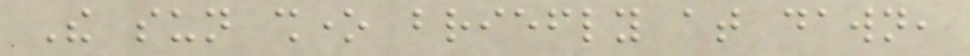The sun shone briefly at dawn,
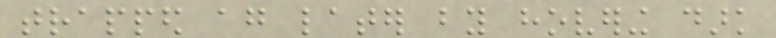trapped again later by hovering dark
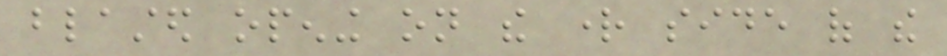blasted opening on the right side of the
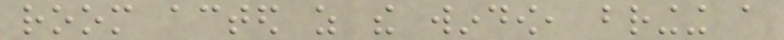room acted as the window, bringing a
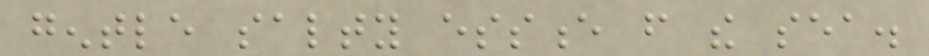gentle salty essence from the sea.
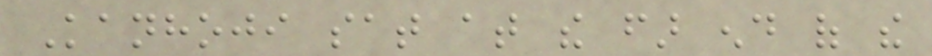Kanhoji sat at the far end of the
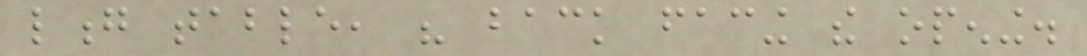long table, his back facing the opening.
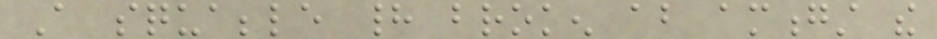A squabble had broken about amongst the
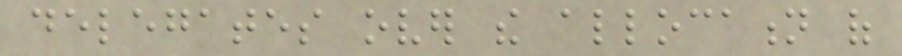delegates over the allocation of
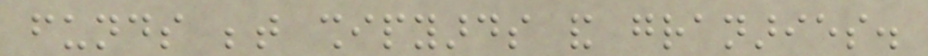funds between shipyards and granaries.
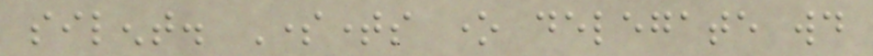silent. Sometimes one delegate would
